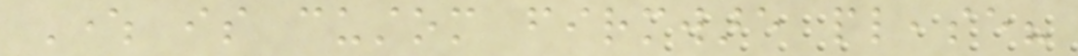Where is custom firmware please?
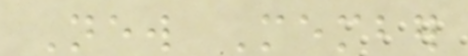New Member
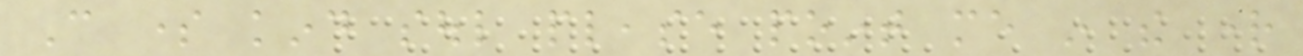Can some kind soul please point me in the right
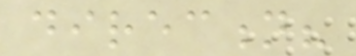direction?
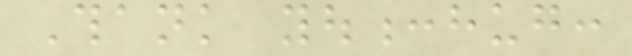Thank you:hug:
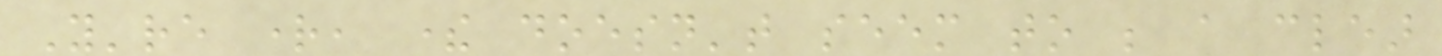You're right, there doesn't seem to be a clear
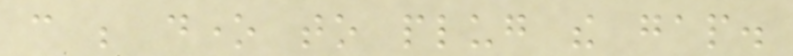can be done to plug the gap.
